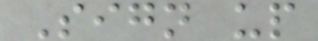Sign up
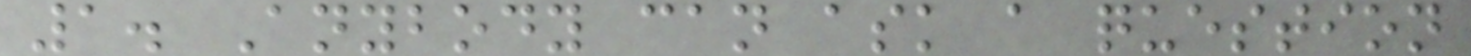1. Anybody can ask a question
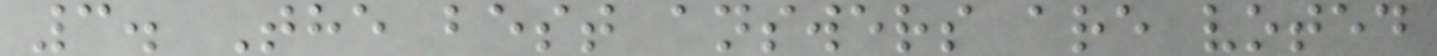3. The best answers are voted
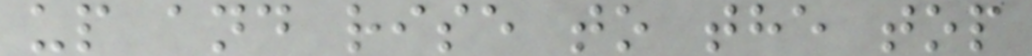up and rise to the top
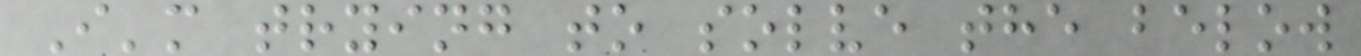I'm trying to solve the below
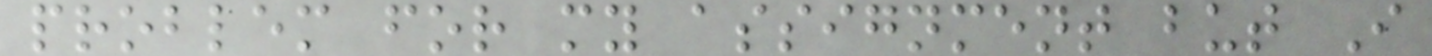problem for my assignment but I
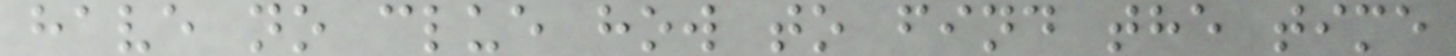have no clue how to find the time
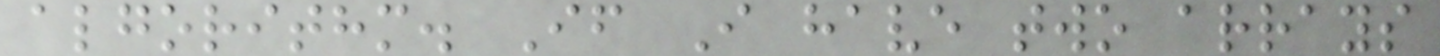algorithm. If I have two arrays
